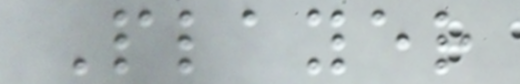Player
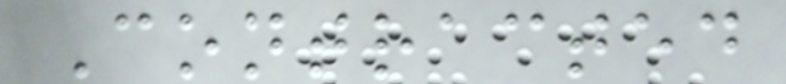Contracted
